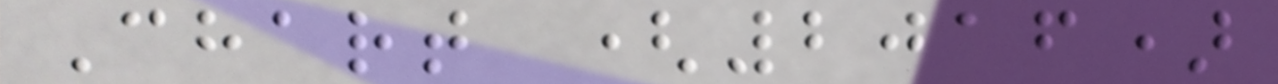Chart (2016)
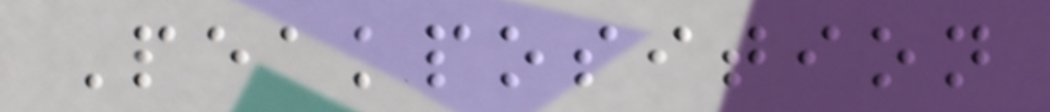Peakposition
